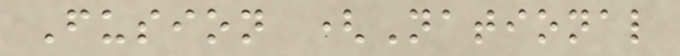Fusion (National
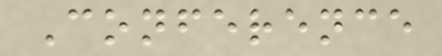Conference
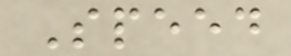Speed
